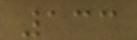133
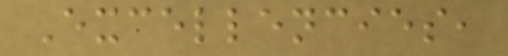Excellencies,
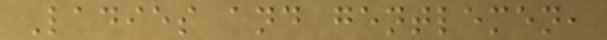Ladies and gentlemen,
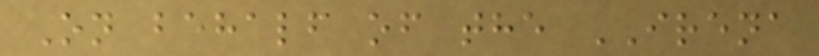On behalf of the IRENA
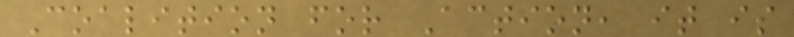Coalition for Action, it is
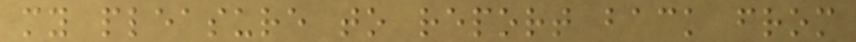my pleasure to report back from
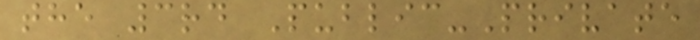the 3rd Public-Private
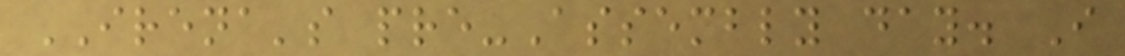IRENA's pre-Assembly day. I
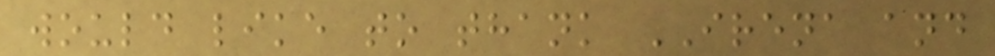would like to thank IRENA and
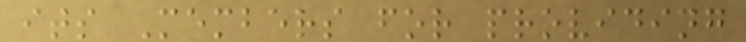its Members for providing
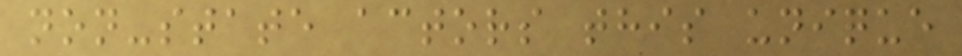non-state actors this unique
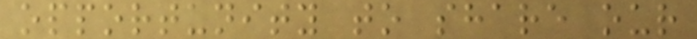opportunity to share our
